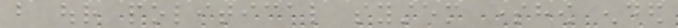but our political system somehow ended
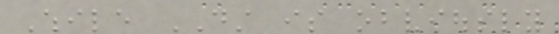While DST is obviously
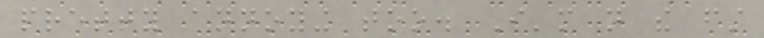pretty annoying too. I'm not the first
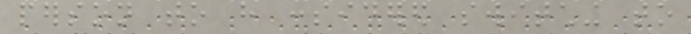person to have considered switching to
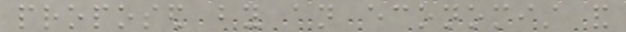proposed by an economist and
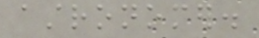astronomer.
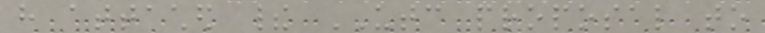have attached their UTC proposal to
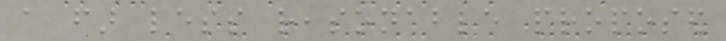a far less reasonable proposed
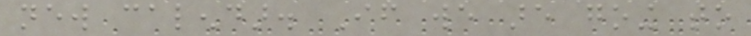new calendar. If we are going to
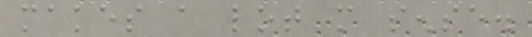makes a lot more sense.
